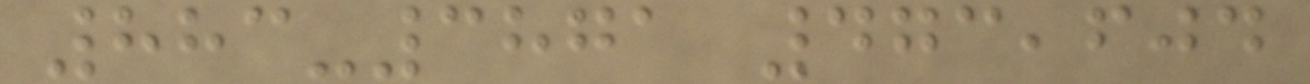883-3871 473,604
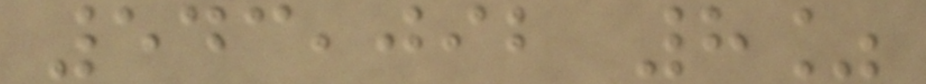543,092 8%
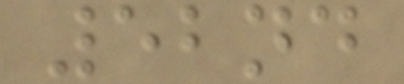52nd
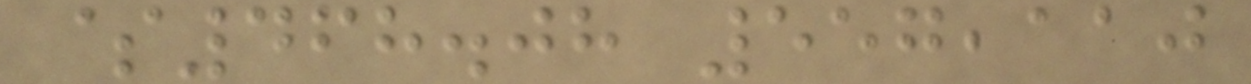$468.08 557,110
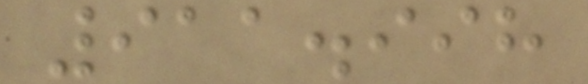911.998
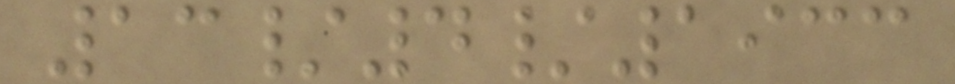13/4/1933
